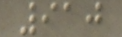910
